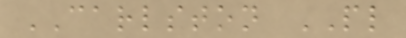CARLSTON PL
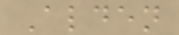Alden
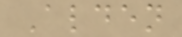Alden
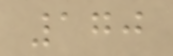170
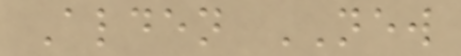Alden NEW
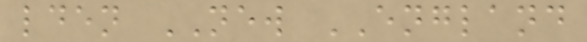lden NEW ENGLAND
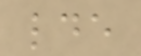lde
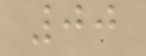00
